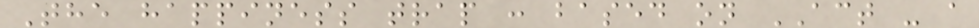The happiness trap : based on ACT - a
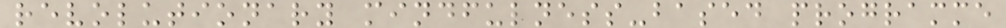revolutionary mindfulness-based programme
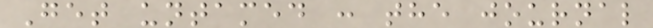Get untamed : the journal
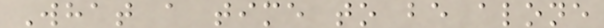What a time to be alone
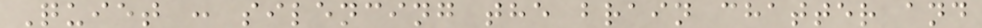Quiet : silencing the brain chatter and
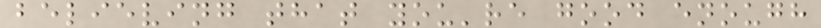believing that you're good enough
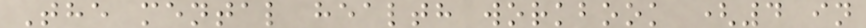The mental health workbook (4 in
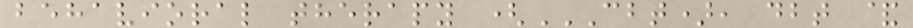behavioral therapy (CBT), DBT &
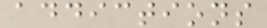addictions
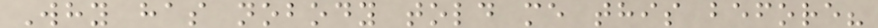Why has nobody told me this before?
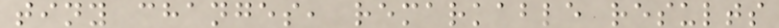tiny changes, remarkable results
